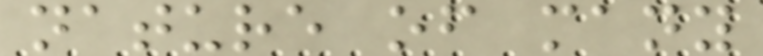nature of many
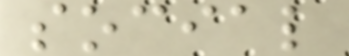social
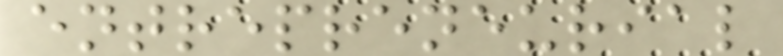entrepreneurial
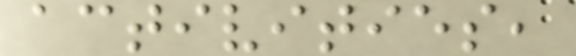activities,
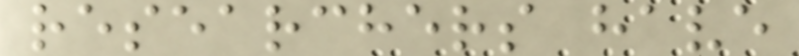researchers have
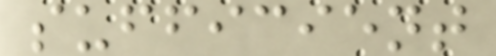sufficient
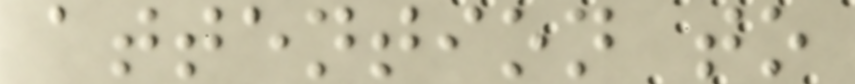attention to
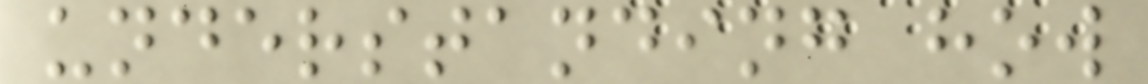understanding how
